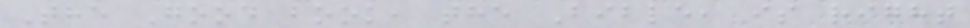The Good book, the Bible, is right
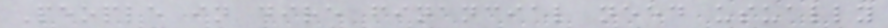People in dire financial need usually
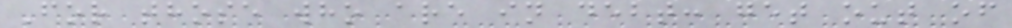For those who are in debt: get out of
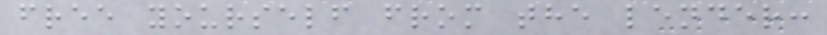free yourself from the lender:
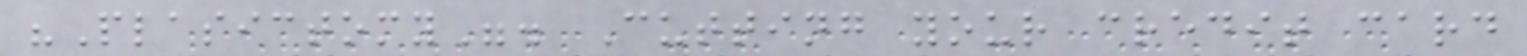"Plasictomy". Cutting your credit card
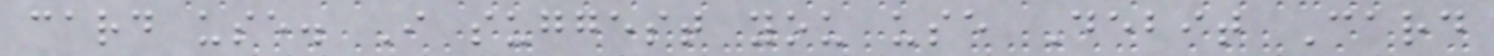card use. I suggest you use Debit Card
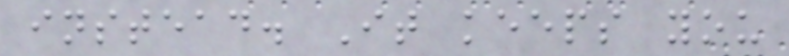instead. It keeps you
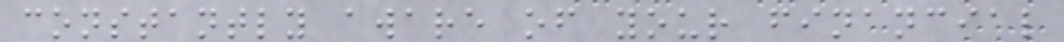constantly aware of your financial
